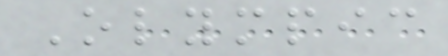Olympic
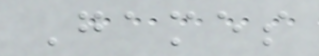Games
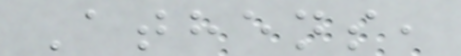Athens,
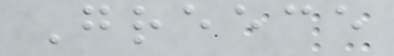Greece
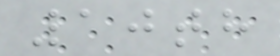10th
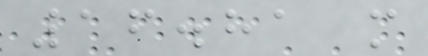16.81 m
